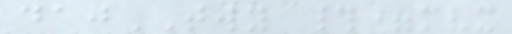dajTWY #=mvx
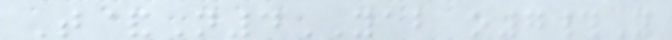T&N4YAB o7#Y
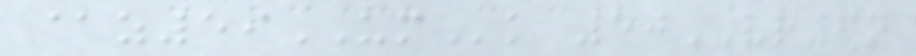@z59UMk 50VR6n
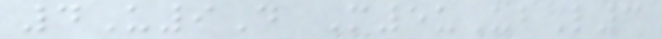4U9D M5uUbL3
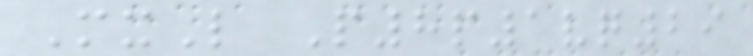MxL P8p1vq29
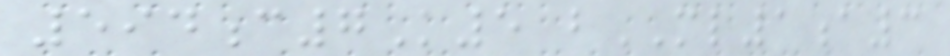594c7K5 bML1a3
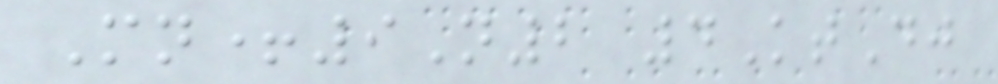Mn+9N2 4KtDj
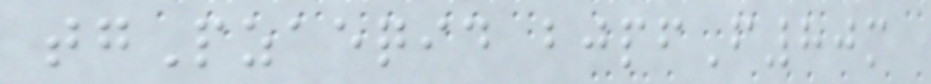tgPzaeqid bjpfF80m
